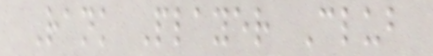Rank Player Club
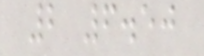2 6.50
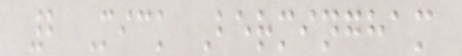2 Mick Bermingham
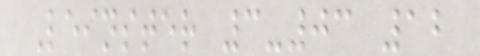Leinster 3-03 12
